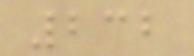232
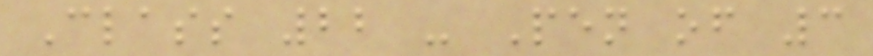Class 22 - Pen of 3
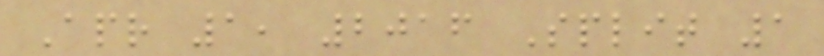Apr 1, 2016 Split 1
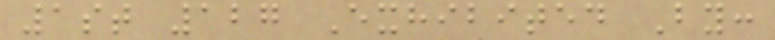1st 127 Exhibited By:
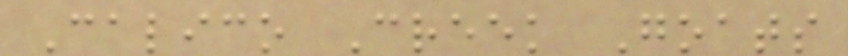Calico Creek Goats
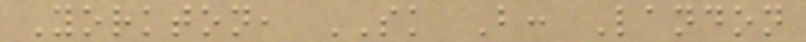Yorkton, SK B: Landon
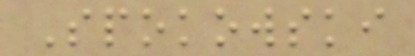Spokowski
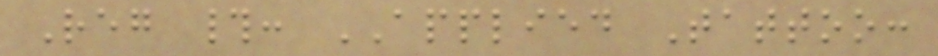Reg #: APPLIED Tattoo:
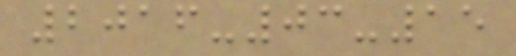2016-03-15
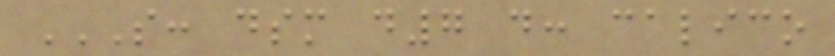S: DSM D7 D: CALICO
